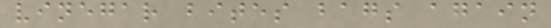vinegar bites bags again
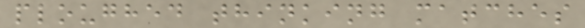ploughed thinking matches
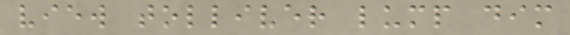view tolliver lump dim
